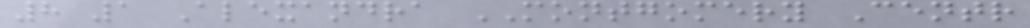8 1 Alexandra MONTGOMERY Centr
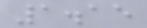1.15
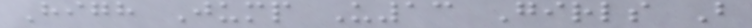High Jump U13 Girls B
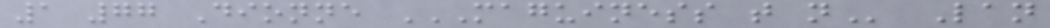1 77 Dionne MAGUINESS T N Lan
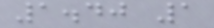1.40 1
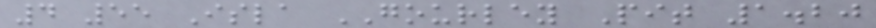4 55 Isla GOURLEY Pit 1.20
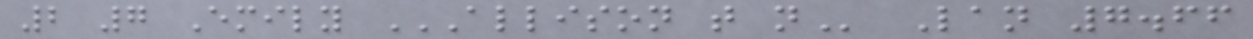2 7 Emily ALLISON T N Lan 7.66
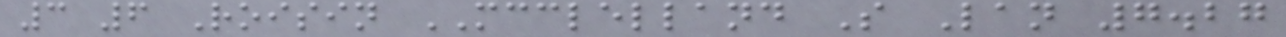3 6 Roisin MCCLELLAND S Lan 7.27
